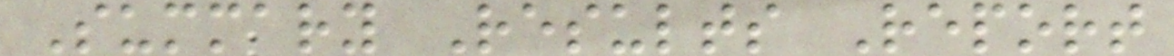Summary Results Report
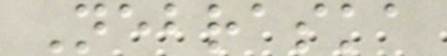Nebraska
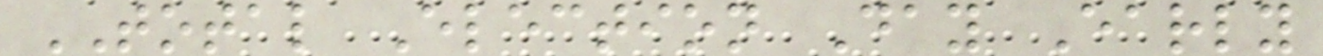TOTAL Election Day Early
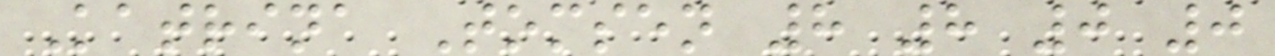Katrina Tomsen 8 8 0 0
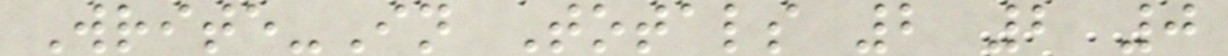Write-In Totals 2 2 0
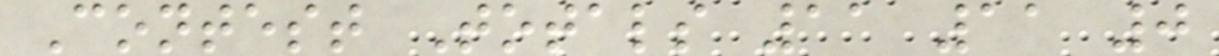Contest Totals 11 11 0
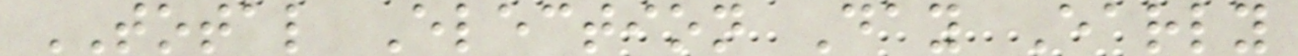TOTAL Election Day Early
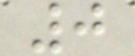0
